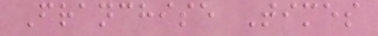Franchise Times
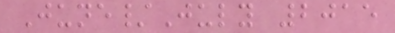June/July 2015
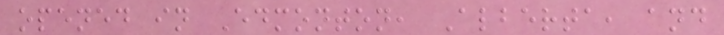opened in Edmonton, Alberta, and
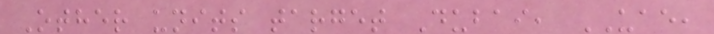Other units target Dubai, UAE,
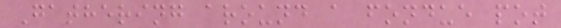Gathering around a fondue pot
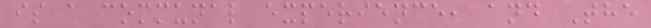is a communal experience, and The
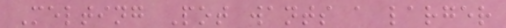Melting Pot wants a larger
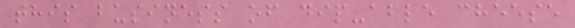this business of dip-able cheese
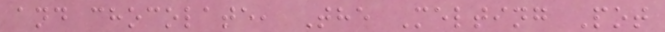and chocolate, The Melting Pot
